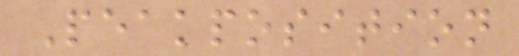Peakposition
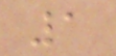1
